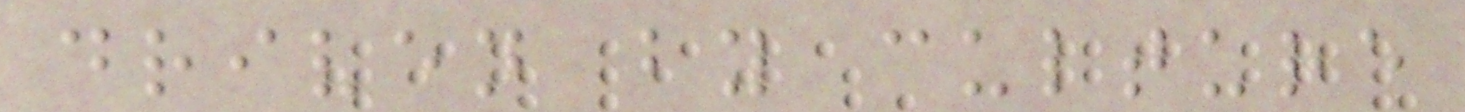driven by culture
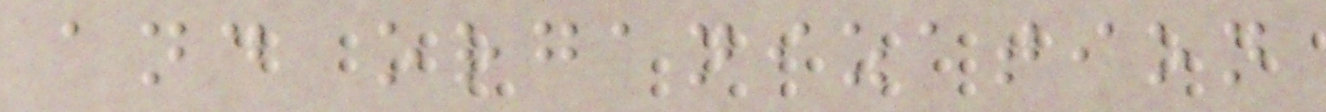and organization
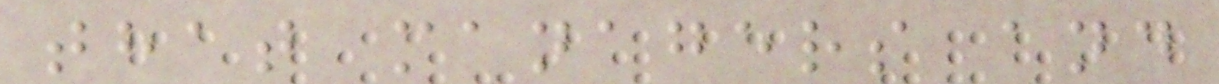that managers and
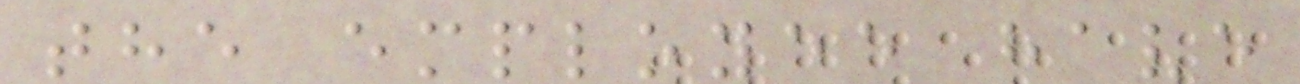the employee have
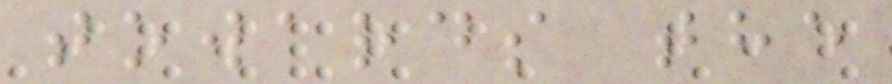towards the
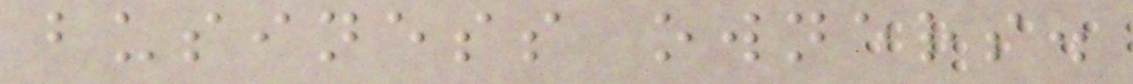business owners.
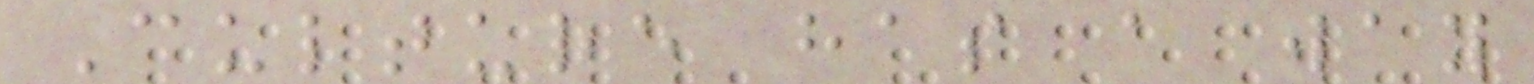Culture has a way
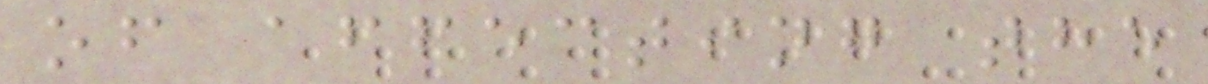of affecting the
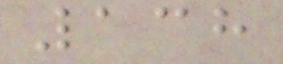138
